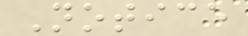Notice
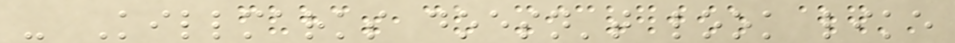- Killmarks doesn't look like
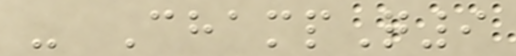- ChampQ9
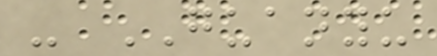- GUANYU
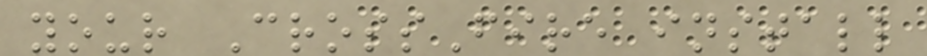your CrossFire install
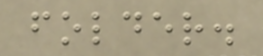folder.
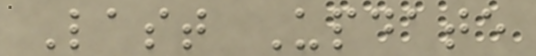Last Update
